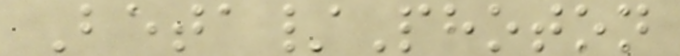Beta/Photon
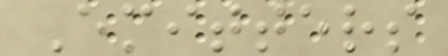Emitters
